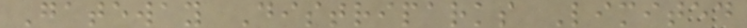Gateway Distriparks Limited
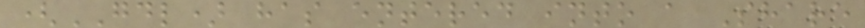(GDL) has entered into a Share
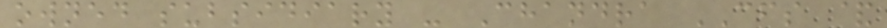owned subsidiary - Chandra CFS &
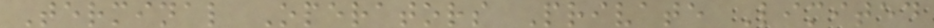Terminal Operators Private Limited
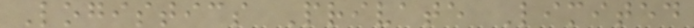Logistics Private Limited
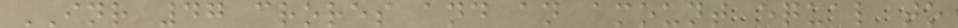INR 47 crores and an amount equal to
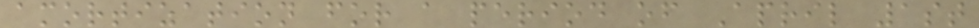amortization for a period of April 1st
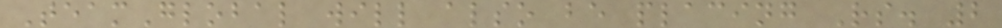TeamGlobal will also be placing Rs. 2
